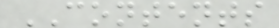CONTENTS
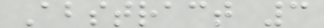Abstract 3
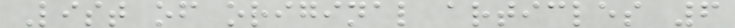List of original articles 6
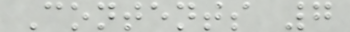Contents 7
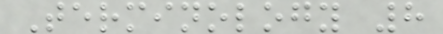Terminology 8
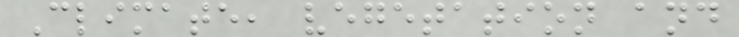Climate, vegetation and
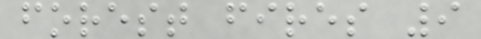forest fires 9
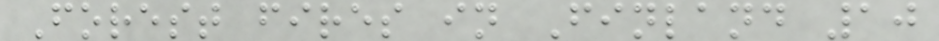Forest fires in Finland 10
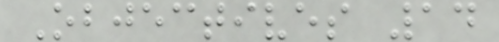Objectives 14
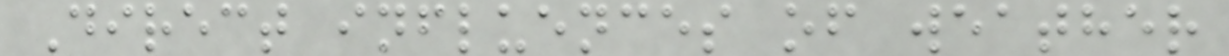Direct influences of weather
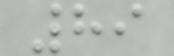89
